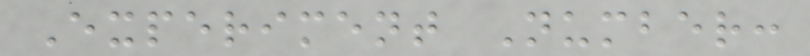Experiment Number:
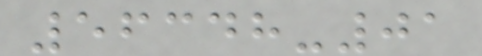56348-01
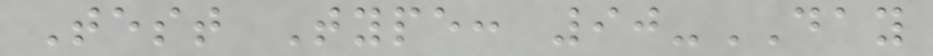Test Type: 90-DAY
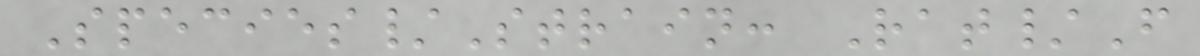Species/Strain: Rat/F
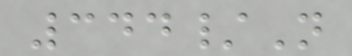344/N
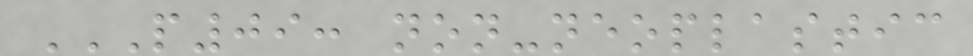P09: NON-NEOPLASTIC
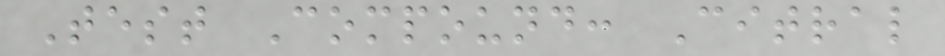Test Compound: Citral
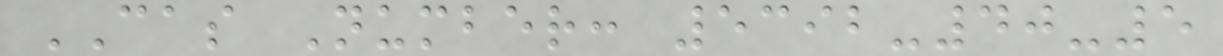CAS Number: 5392-40-5
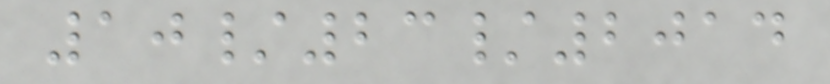10/23/2014
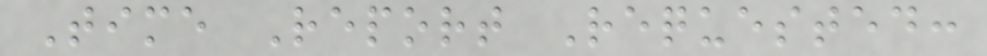Time Report Requested:
